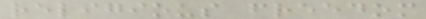religious freedom
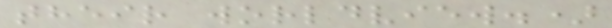their worldview.)
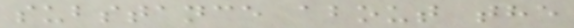substance about the
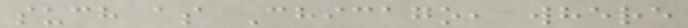such as Chicago, where
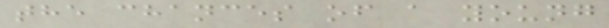the chances of a young
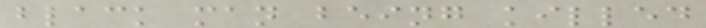black man being killed
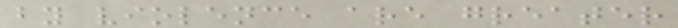by violence are greater
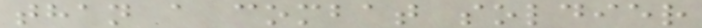than a combat soldier
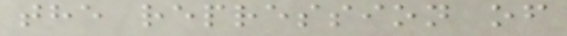the repression of
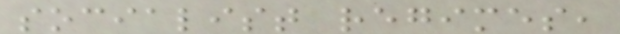socialist regimes,
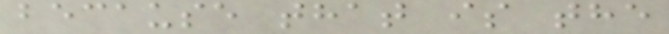because that is the
